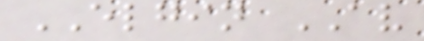ELGIN AV
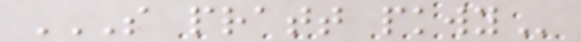S PRATT PKWY
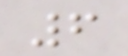6
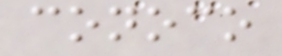conoco
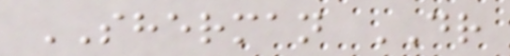SHERMAN DR
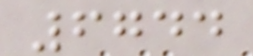6744
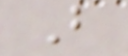B
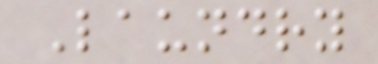Laundry
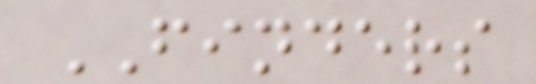FINDERS
